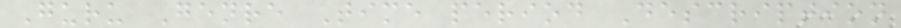Guru Genre Time period Description
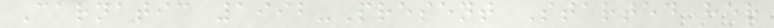Carnatic 1992-Present Started her
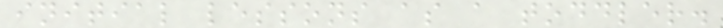initial lessons as a toddler.
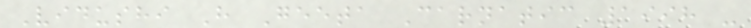Vidushi H Geeta Carnatic 1998 -
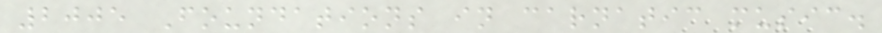2005 Foundations in carnatic music.
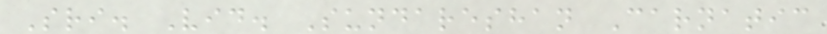Sri. Vid. Sundareshan Carnatic
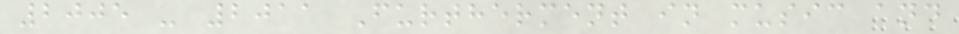2005 - 2011 Furtherment in music and
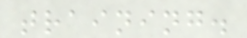training.
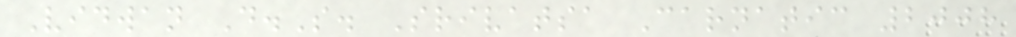Vidwan D.S. Srivatsa Carnatic 2008
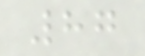87
